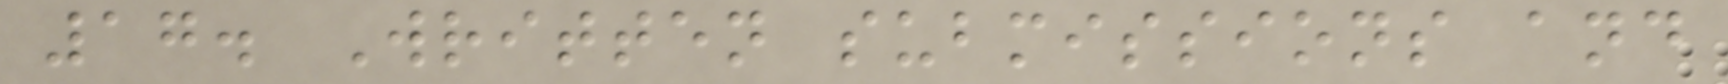17. Written submissions and
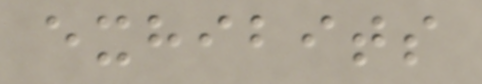exhibits
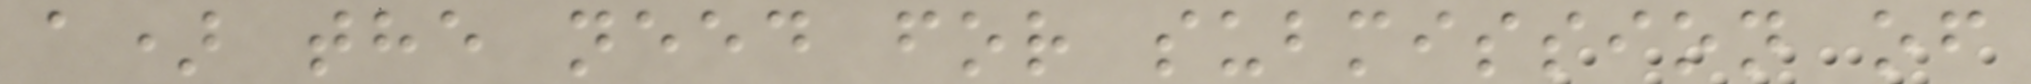a) the need for submission of
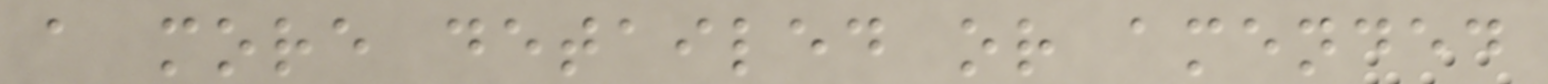a more detailed or amended
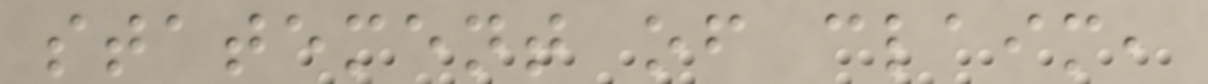statement of claim,
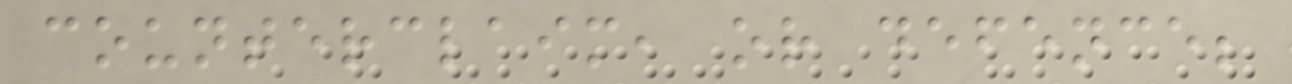counterclaim, or defence;
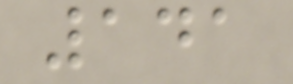141
